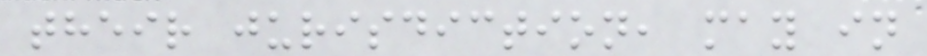their jurisdiction, may in
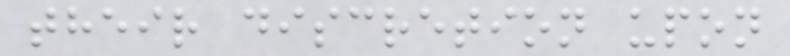their discretion upon
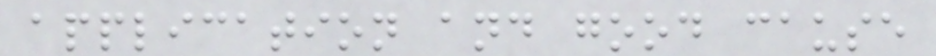application and good cause
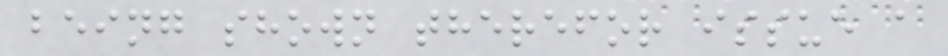being shown therefor issue a
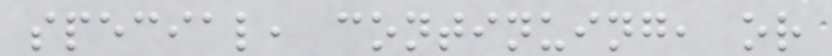special, continuing, or
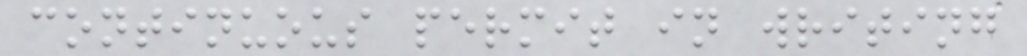continuous permit in writing
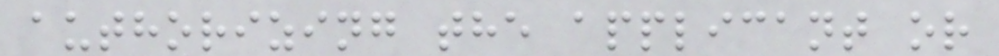authorizing the applicant or
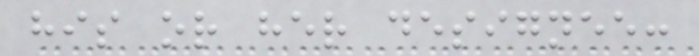his or her designee:
